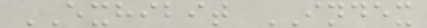EXHIBIT INDEX
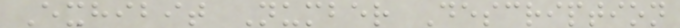Exhibit Number Description
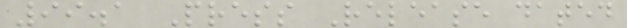99.1 Press Release dated
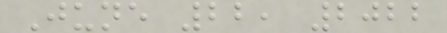June 22, 2022
